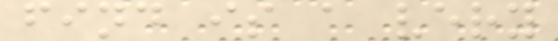find is a very
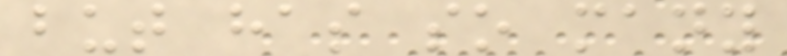but has so many
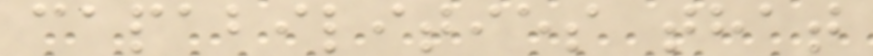capabilities that
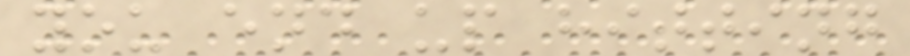you end up hitting
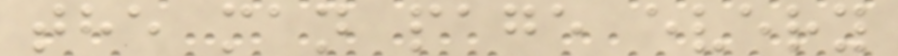the man page every
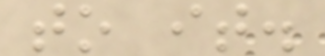to it.
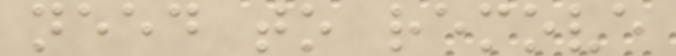need to remove
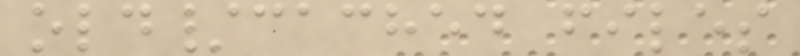old/cached files
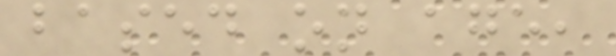based on age,
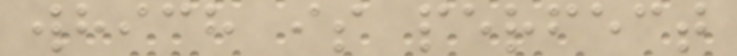which is perfect
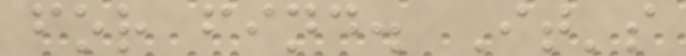for find. It's
